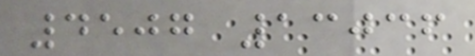4507 13036
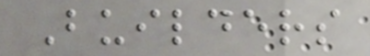Builders
